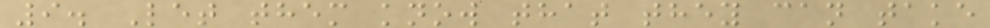9. Let them know that they can take
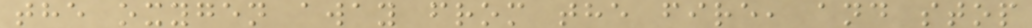the oxygen away from the fire, and stop
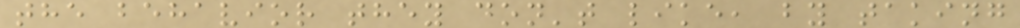the behavior they don't like, by taking
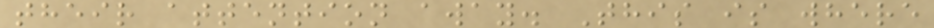their attention away. This is where
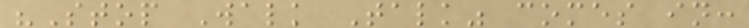"Stop Walk Talk" comes in:
